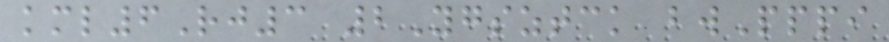kml6Rj3 2Ygsztck bwPppi
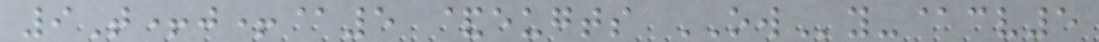9T+j+@5 &eugts OWy-@cv5
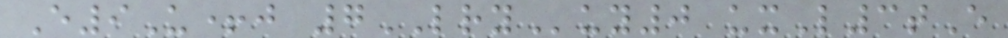E9U+j 7LRYuy0 uxL3tE
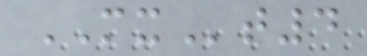MXt4
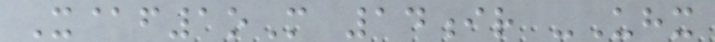X@f1oM 14ir -Uhx
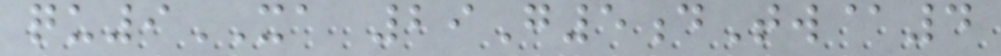qu9XA 29G5dTw@4
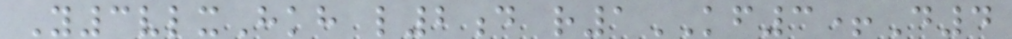Y3vlxHkh l2d r1KF3+D4
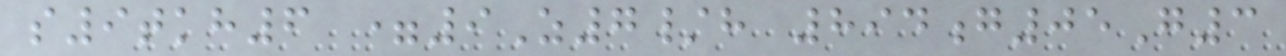s9tkh6 =9Z7/h 894g05G3
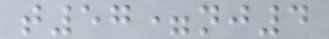t57=nj4
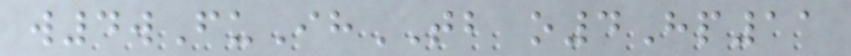w4wFuIhTB o4Hp11
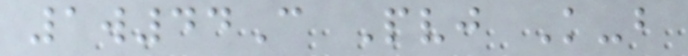1w44C Pvj K-b
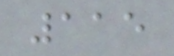115
